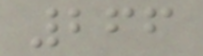266
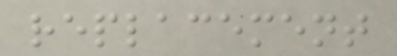replacement
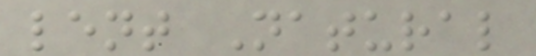lent Natural
